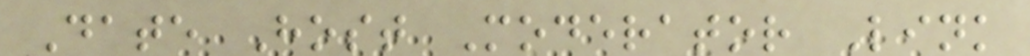Date Host Moderator Link
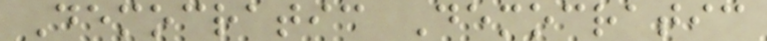Democratic Democratic
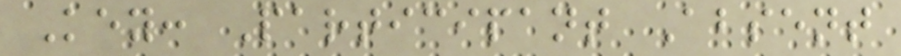Key: Participant Absent
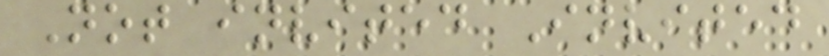Not invited Invited
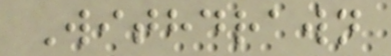Withdrawn
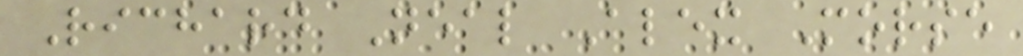Richard Neal Alex Morse
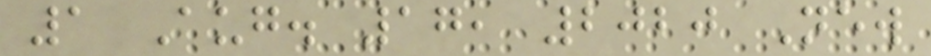1 Aug. 17, 2020 New
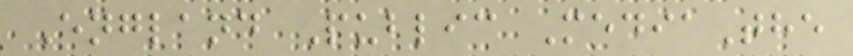England Public MediaThe
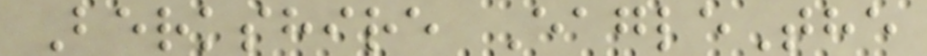Berkshire EagleThe
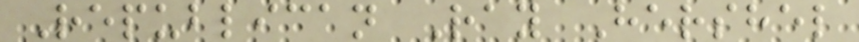Republican Ray Hershel
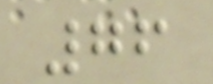76
